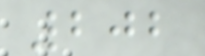202
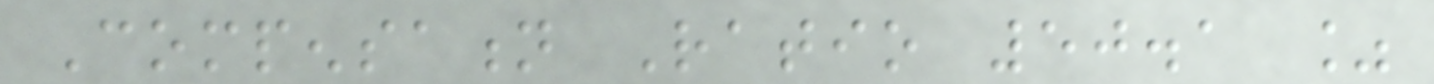Compensation Ratio 50.1 %
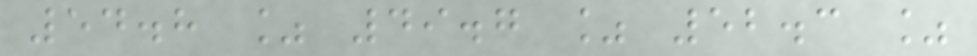54.8 % 49.7 % 52.3 %
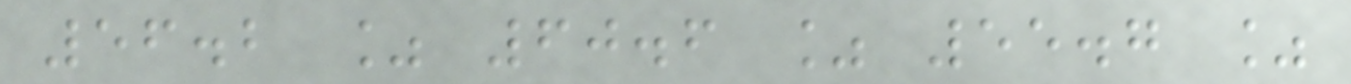56.2 % 60.6 % 55.7 %
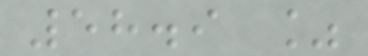58.9 %
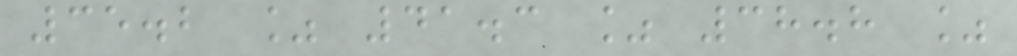35.2 % 41.3 % 38.8 %
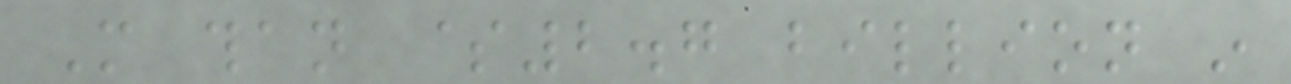More than $2.7 billion in
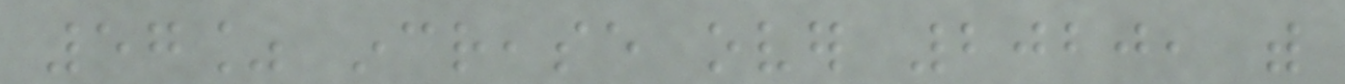57% increase over 2020, with
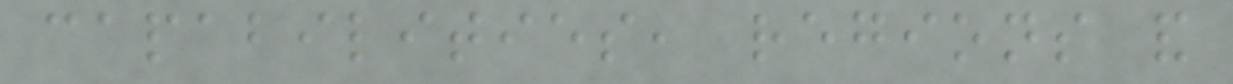capabilities, regions and
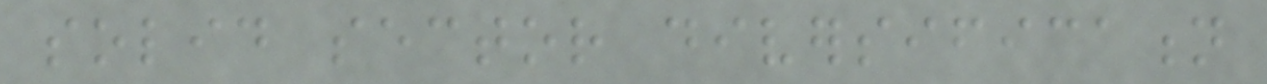solid sector diversification
